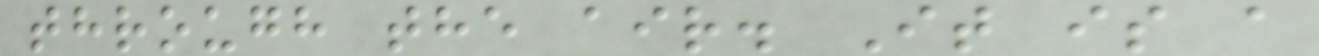through the air. It is a
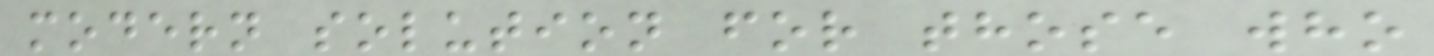modern solution for those who
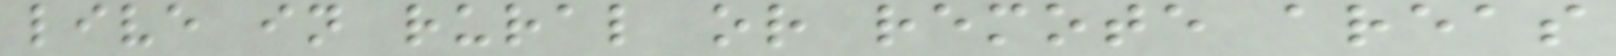live in rural or remote areas
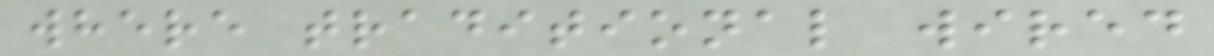where traditional wired
